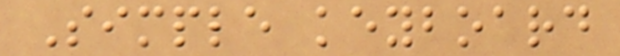Simple keyboard
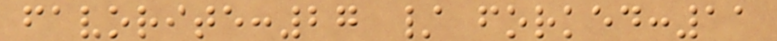favorite:27 / forked:11
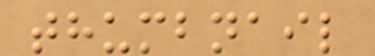thumbnail
